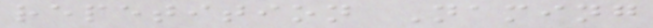repetition Naming
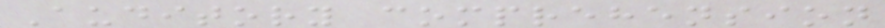Auditory comprehension
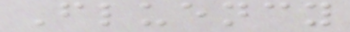Fluency
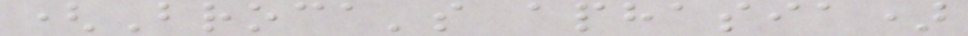(Broca's aphasia)
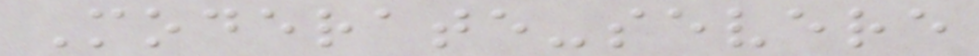Moderate-severe
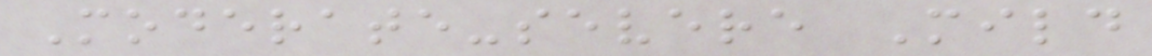Moderate-severe Mild
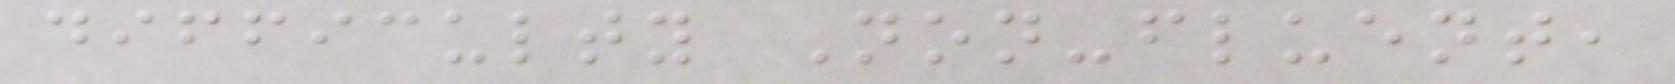difficulty Non-fluent,
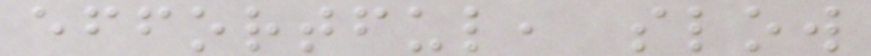effortful, slow
